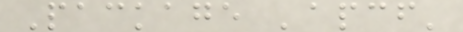Package 'apcf'
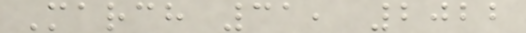March 31, 2022
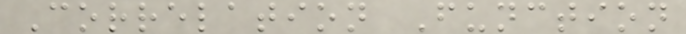Correlation Function
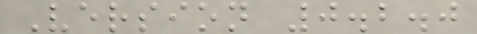Version 0.2.0
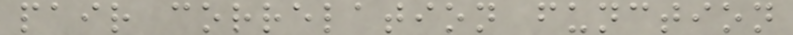pair correlation function
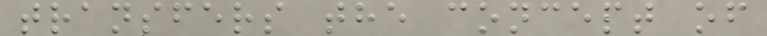transfers the concept of
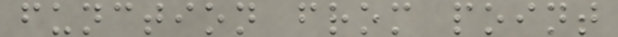function from point
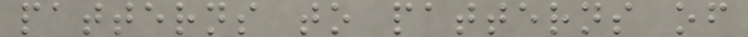patterns to patterns of
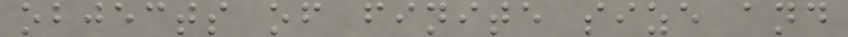objects of finite size and
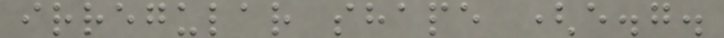irregular shape (e.g.
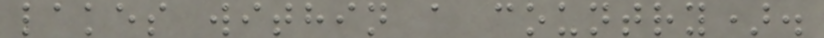lakes within a country).
